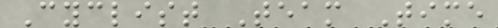Cyclist Team Time
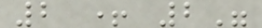2 + 2"
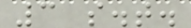3 s.t.
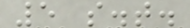5 s.t.
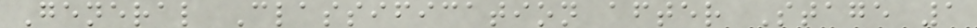General Classification after Stage 1
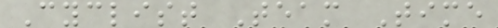Cyclist Team Time
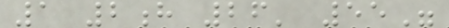1 2h 26' 55"
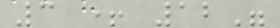3 + 12"
